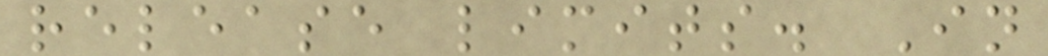release limits. In
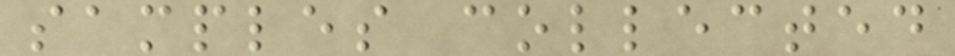samples collected
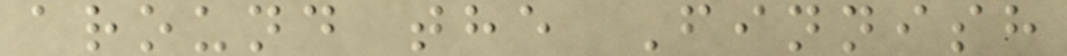around the Finnish
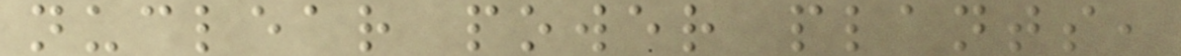nuclear power plants,
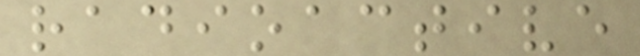radioactive
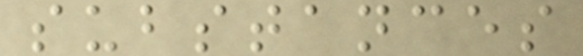substances
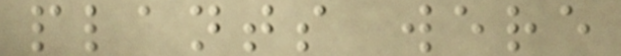plants were
